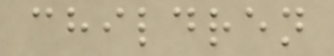children
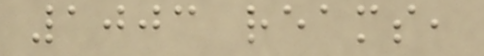1003 reams,
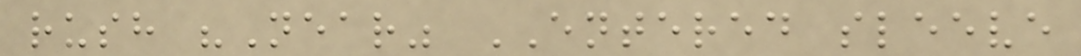rush "Near" ENTERED sleeve
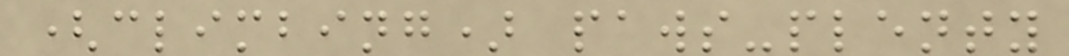(climbing) paws-plenty
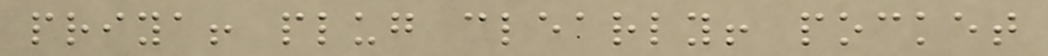priya! plug clearly! pocket
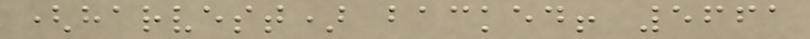(harvest) backed! 5661
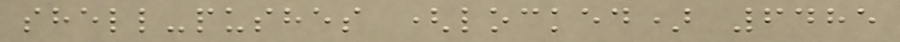shell-pushes (locked) 6485
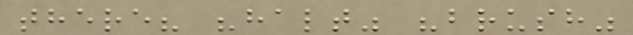there? "halt" "brush"
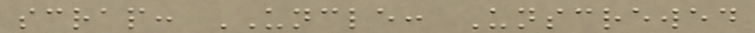scrap: UNCLE: Unscrewed
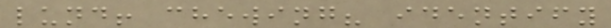lund! chewing? identify
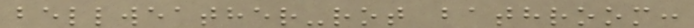bellweather-rot bathroom:
